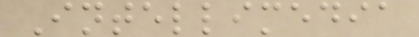Intellimedia
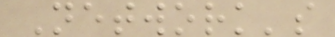Network's
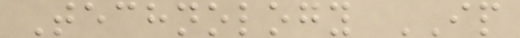Technology IP
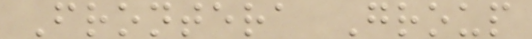Frontera Group
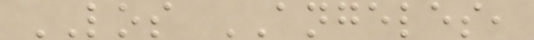LOS ANGELES,
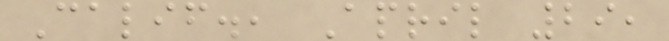Calif., April 29,
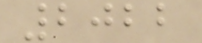2022
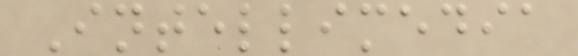Intellimedia
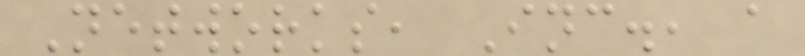Networks, Inc., a
